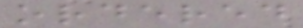ordered
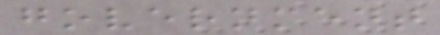government
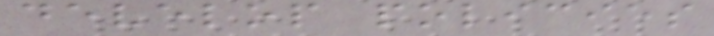develop policies
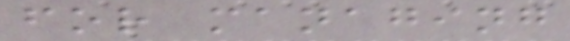for managing
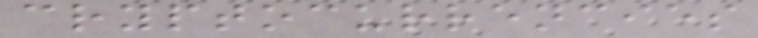cryptocurrencies
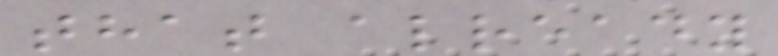that already
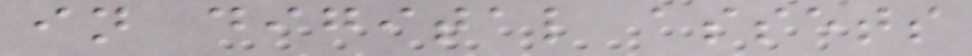in digital assets
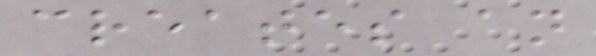creates an
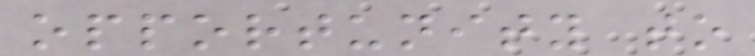opportunity to
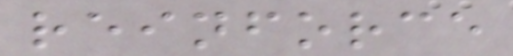reinforce
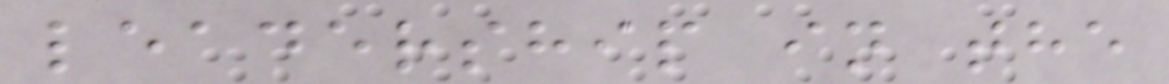leadership in the
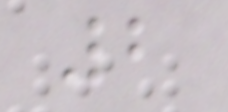2
